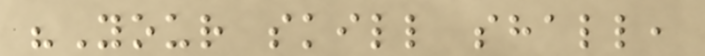"Your skill shall,
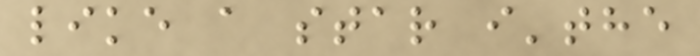like a star i'the
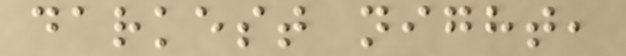darkest night,
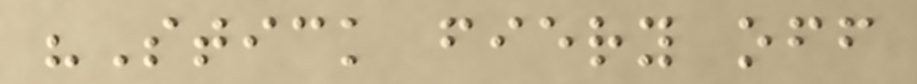"Stick fiery off
